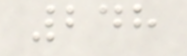248
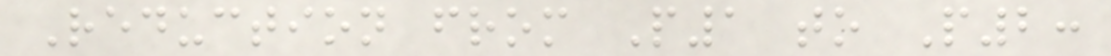Reduction from P1 to P2:
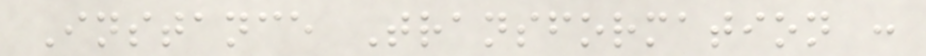Instance Transformation :
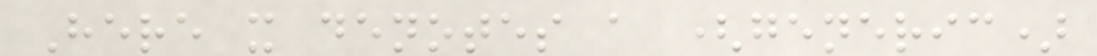Here x denotes a (generic)
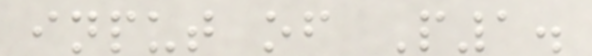input of P1.
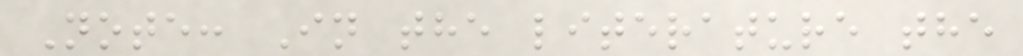Note: In the literature the
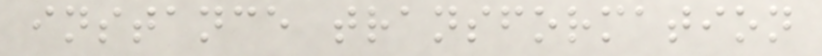instance transformation
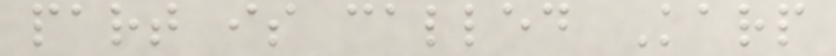part is called Karp
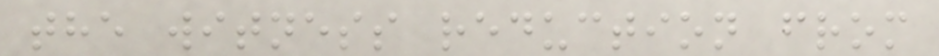the witness reduction from
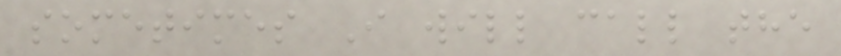sometimes I will call the
